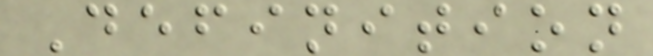Definition
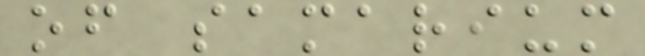of samarium
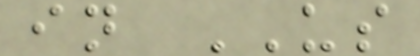in US
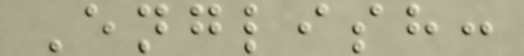English:
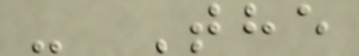- The
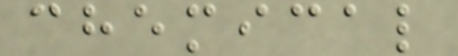chemical
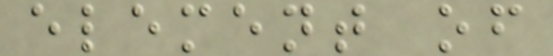element of
